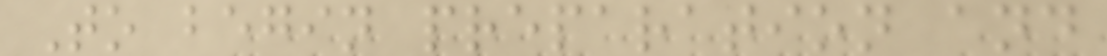To begin preparation and
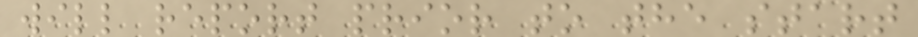will report prior to the start
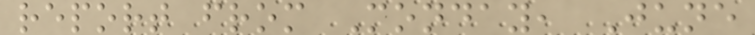report from Monday, June
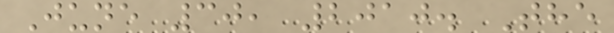June 30, 2010. The
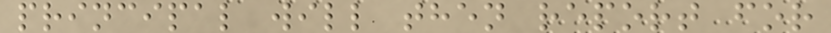principal will then report for
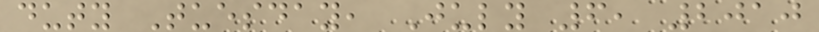duty Tuesday, July 6, 2010
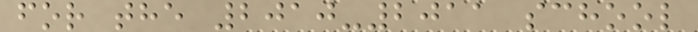for the 2010-2011 school
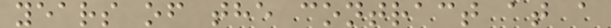years of the contract at a
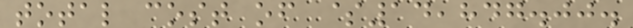total cost of $14,847.00.
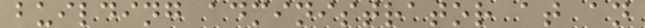building administrator at an
